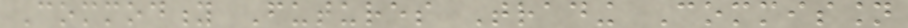Commodity Futures Trading Commission
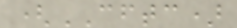(CFTC)
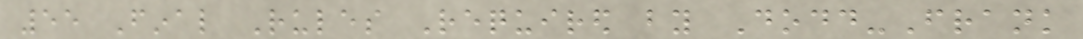55 Final Rules Required by Dodd-Frank
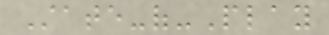State-of-Play
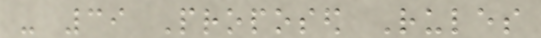- 39 Proposed Rules
